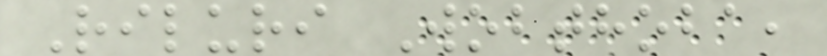Riluri Wobthoba,
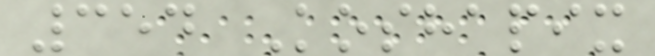354 Koshapix
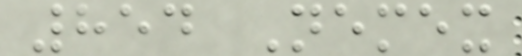854 Nemex
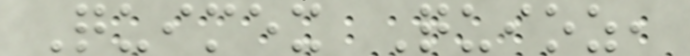Quimex Quioz,
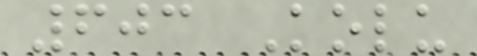603 Kolu
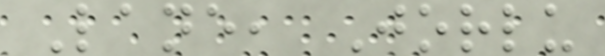Lane, Jorlu
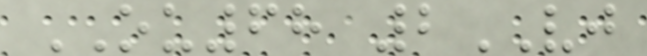OU68 2VJ
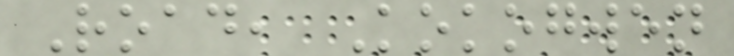Road, Kokogwen
